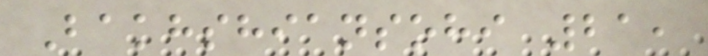Bakhshiansohi 21,
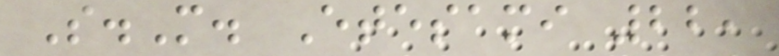S.M. Etesami 22,
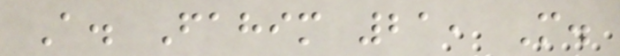A. Fahim 21, M.
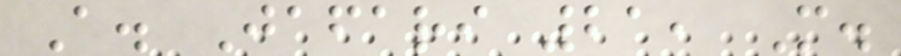A. Jafari 21, M.
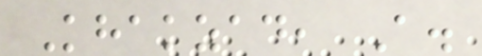Khakzad, A.
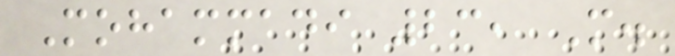Mohammadi 23, M.
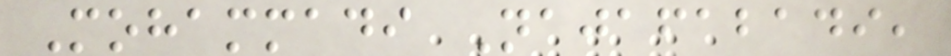Mohammadi Najafabadi,
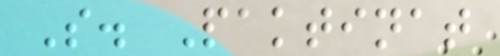S. Paktinat
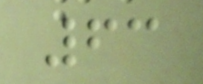63
